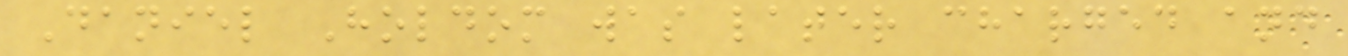Daniel Holdom was later charged and
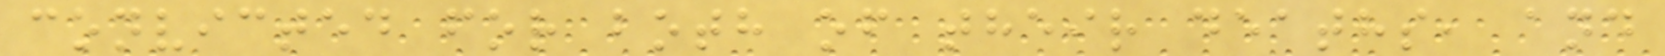convicted for both of their deaths, and
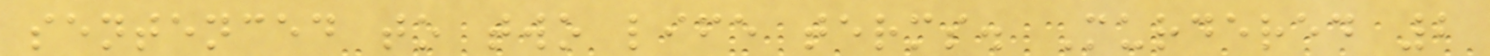sentenced to two life terms. Murdered 2
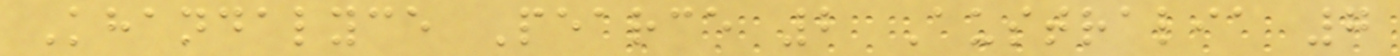Khandalyce Pearce 2 Australia 7
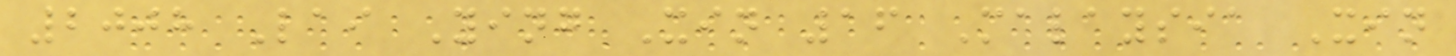2008 Lai Ying Xin 16 Malaysia Xin
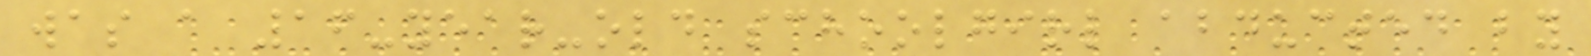was a 16-year-old schoolgirl abducted by
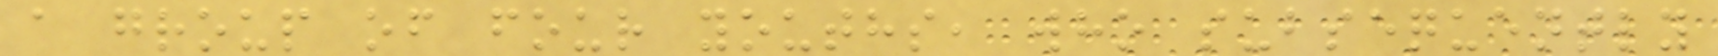a group of four youths, who subsequently
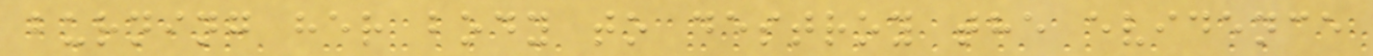burning her body to destroy the evidence
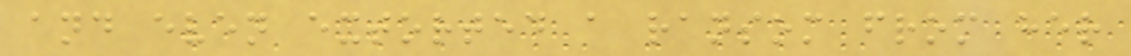and even extorted a ransom from her
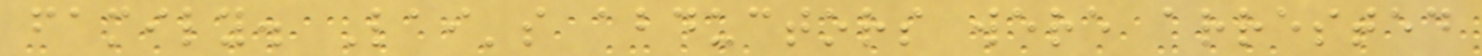family. Lai's abductors were arrested
